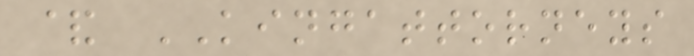& KINGATTORNEYS
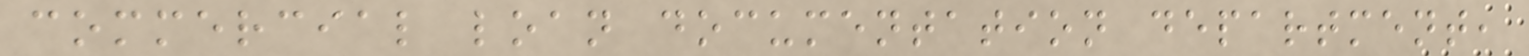commercial loan documentation department,
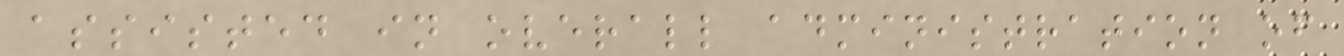assisted in overall administration of
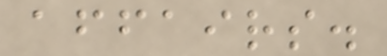affairs.
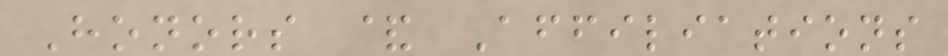Honors & Affiliations
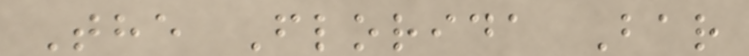The Florida Bar
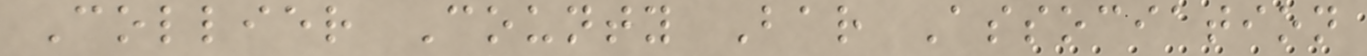Collier County Bar Association
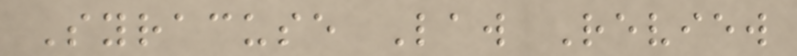Syracuse Law Review
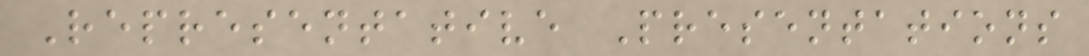Representative Presentations
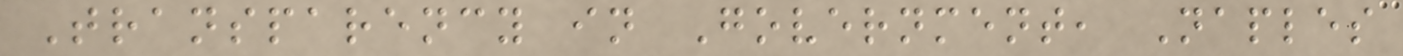Transparency in Government, Naples
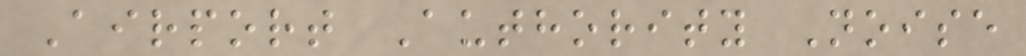Airport Authority Noise
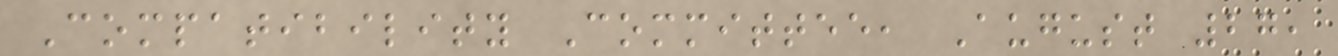Compatibility Committee, August 27,
